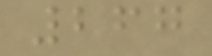267
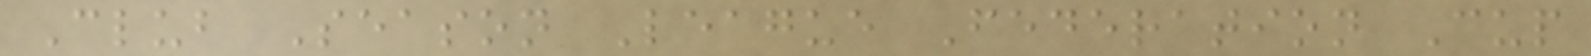Club Season League Federation Cup
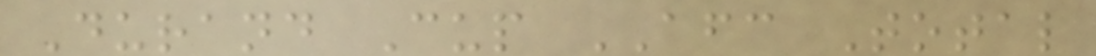Durand Cup AFC Total
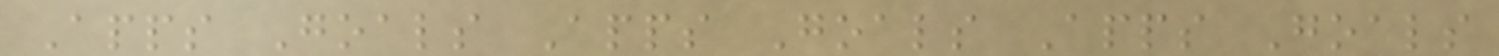Apps Goals Apps Goals Apps Goals
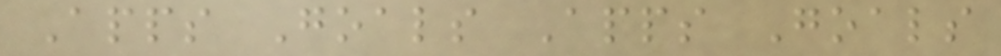Apps Goals Apps Goals
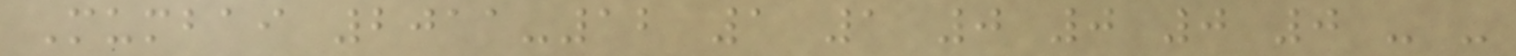Mumbai 2011-12 1 1 0 0 0 0 - -
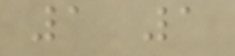1 1
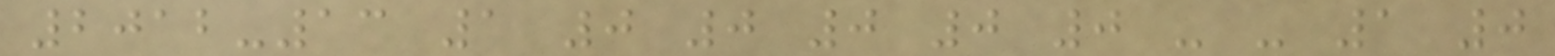2012-13 1 0 0 0 0 0 - - 1 0
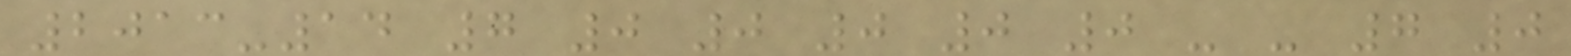2013-14 7 0 0 0 0 0 - - 7 0
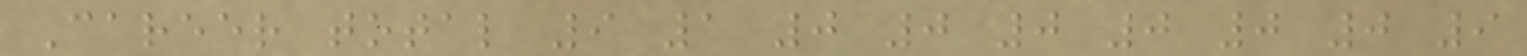Career total 9 1 0 0 0 0 0 0 9
